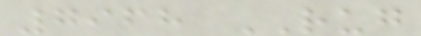7968 RUG
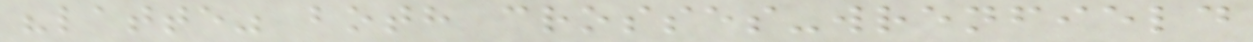"latte" both crosses-wrenfield
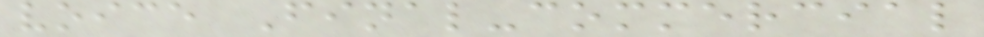voice Final-commercial
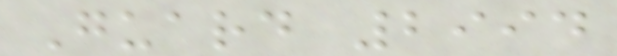Guard 2994
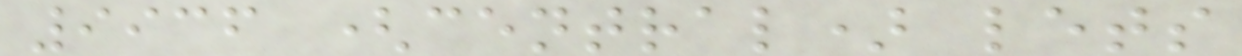9936 (central) lets
